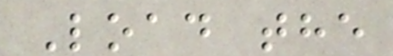Load the
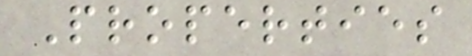Properties
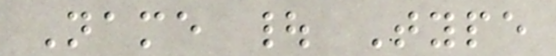Name | Type
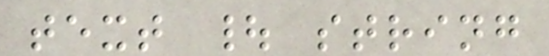text | string
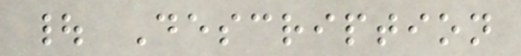| Description
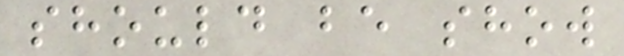should be show
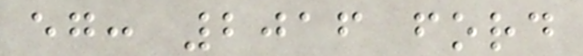eg: 2016 ford
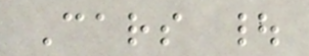Cars |
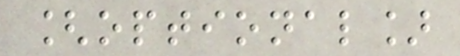[optional]
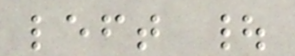left |
